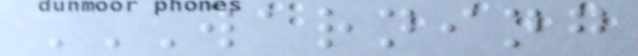WARNING
